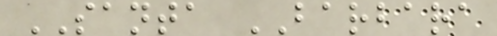SANTA BARBARA
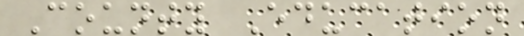County Education
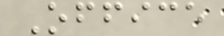Office
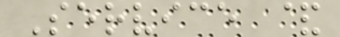Service &
